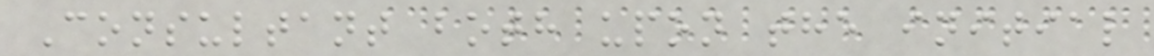Consultant both upon the initial
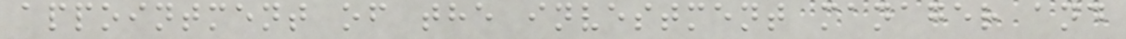appointment of the investment manager and
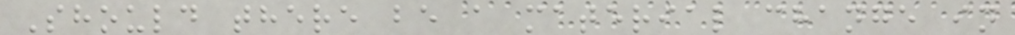Should there be a material change in
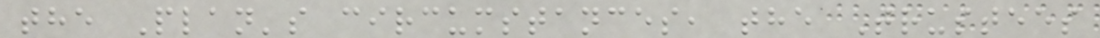the Plan's circumstances, the Trustees
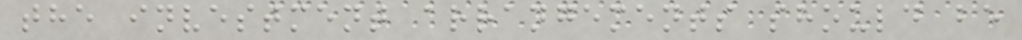the investment arrangements should be
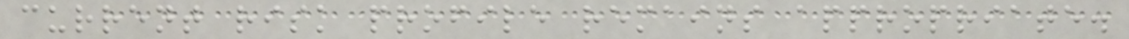current risk profile remains appropriate.
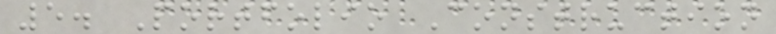5. Portfolio Construction
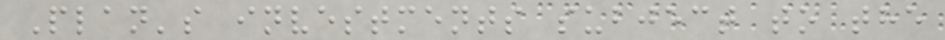Plan's investments subject to the
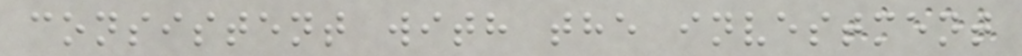consistent with the investment
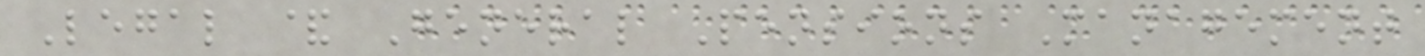Legal & General Pensions Management
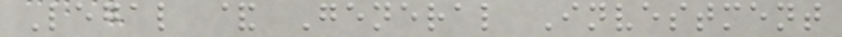Legal & General Investment
